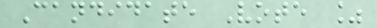Candidate Vote %
